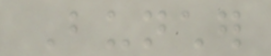Buncher
